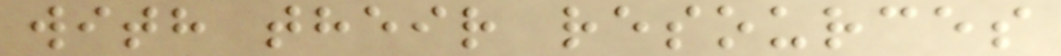with their resources
